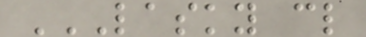LASKY CL
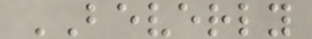BEVERLY
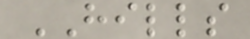HILLS
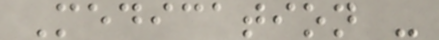Medication -
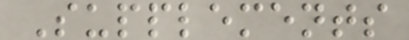Supplements
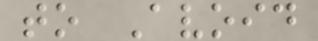to Avoid
